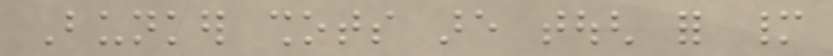Bunker shots are tough for many
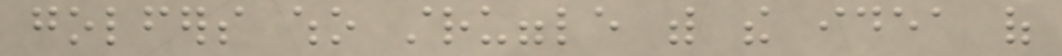golfers who struggle with the idea of
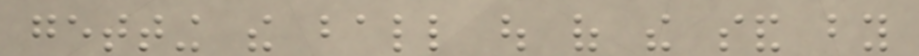getting the ball out of the sand by
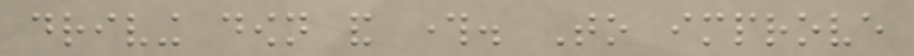driving down and through. To improve
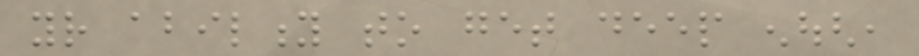your ability to get deep enough,
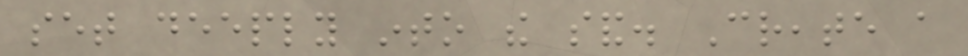set deeply into the sand. Create a
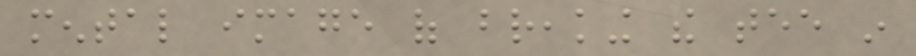mental image of breaking the tee in
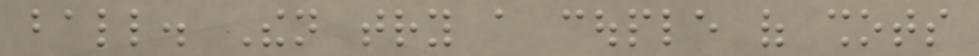ball. Then try a couple of shots
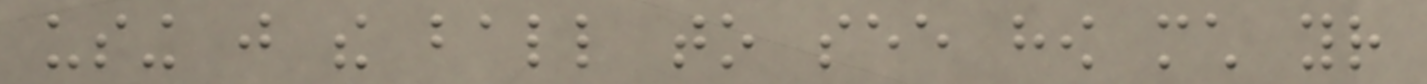using just the ball to see how much your
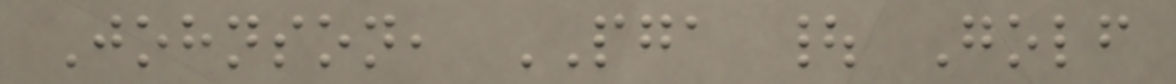Johnson, PGA | Golf
